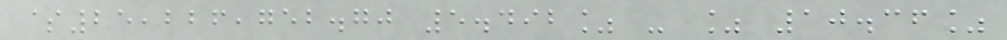$25,226,752.70 5.492% - % 10.36%
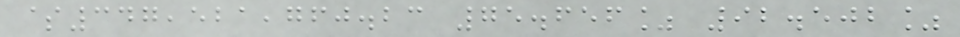$347,521,760.23 75.656% 92.502%
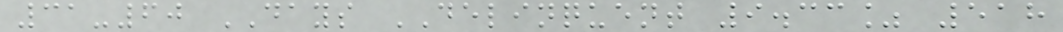31-60 DAYS DELINQUENT 9.33% 518
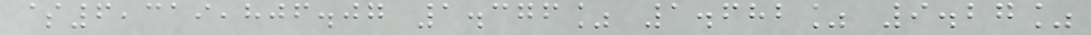$6,319,806.07 1.376% 1.682% 9.27%
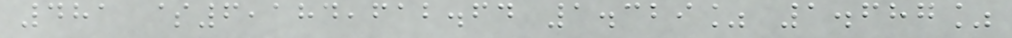481 $6,184,612.64 1.329% 1.687%
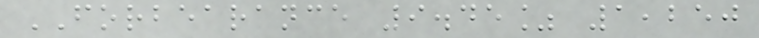FORBEARANCE 9.45% 1,250
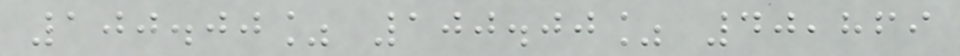100.00% 100.00% 40,869
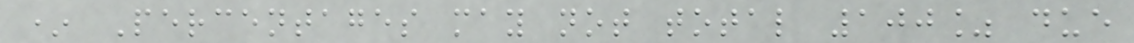* Percentages may not total 100% due
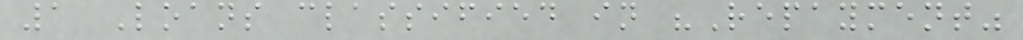1 Loans classified in "Repayment"
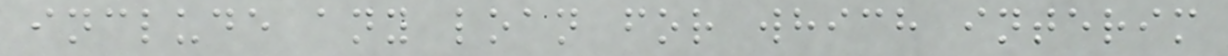include any loan for which interim
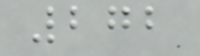272
